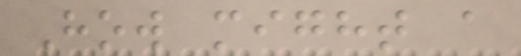How might a
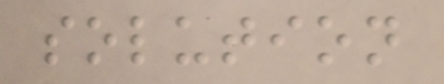solution
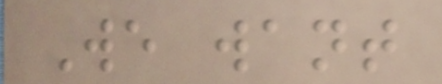We want
